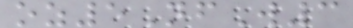oz5NfW3
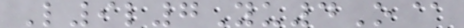L9l7Yu4O@
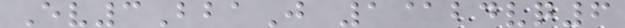Ev3BbaJ 1@bdvq6
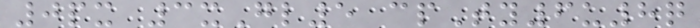0px 3xGl5 cpTy6u8q
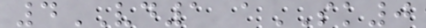4VD1 aSK0
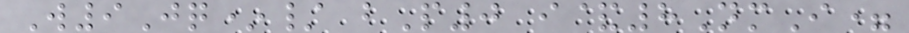W9Jq*/ bP0 i&8NmI=
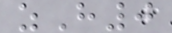zH0
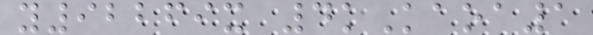y92269x 4kKaoa1
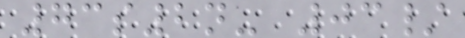73s2n- 03/
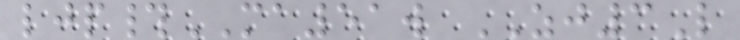ljp#MA51w ZJ3L
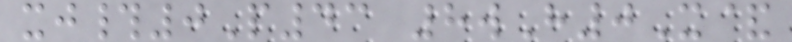xj#0P43 8wH0X&
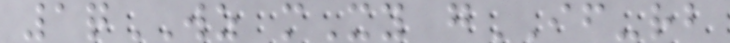1qWZ mXy gIF-rb
